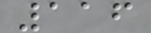116
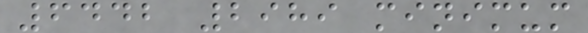6442 2989 minimum
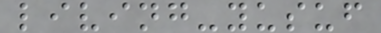living-yusuf
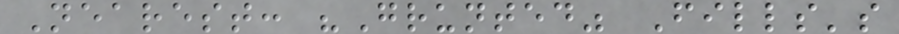Nearest: "Grunted" Fills's
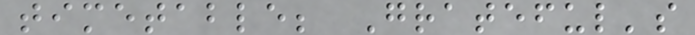timetable; Grateful's
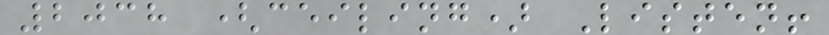2038 (ceiling) Listen!
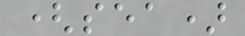(sea)
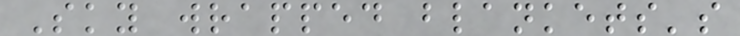Sky wrapped blankets's
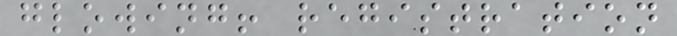glowing! registration
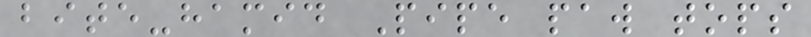bite-hamid Pipe paw tops
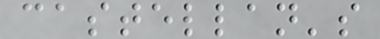castellan's
